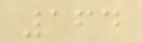164
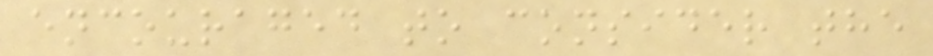encouraged to consider the
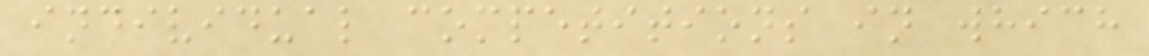individual competitions in which
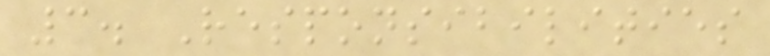3. Responsibilities
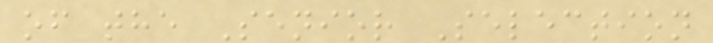of the Senior Selection
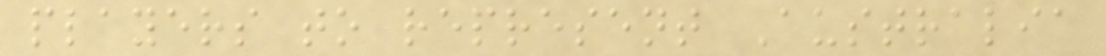players to represent Australia
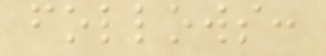follows:
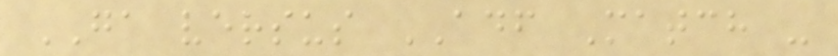GA versus ADF Match -
